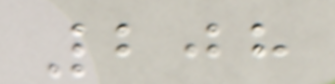208
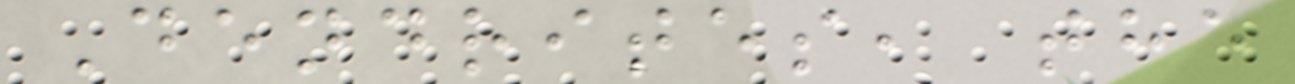Dendrites, the
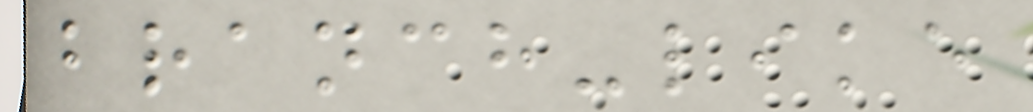branch-like
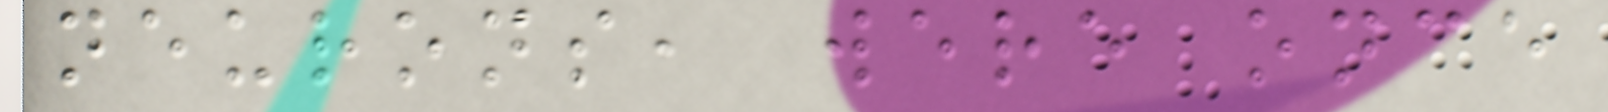neurons, were once
